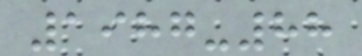1987-88
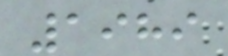1989
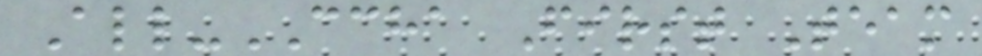All-CCHA First Team
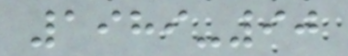1989-90
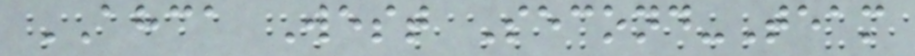AHCA West Second-Team
